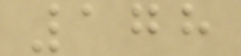178
